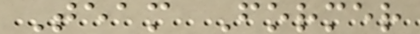Team Former
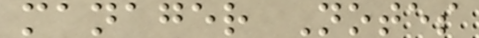manager Notes
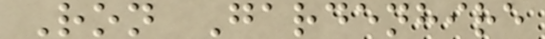Ron Gardenhire
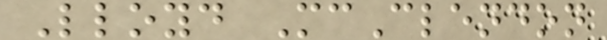Lloyd McClendon
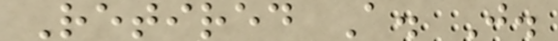Retired A. J.
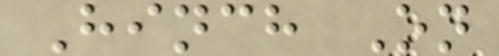Hinch On
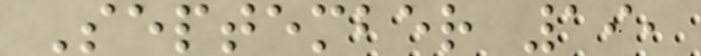September 19,
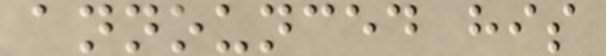announced his
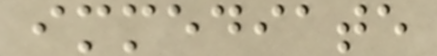immediate
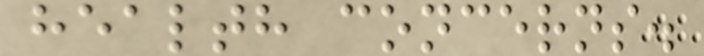health concerns.
